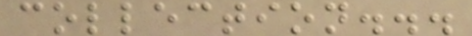collection...
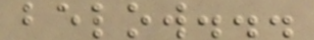below...
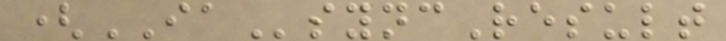(IAsyncResult
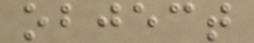object
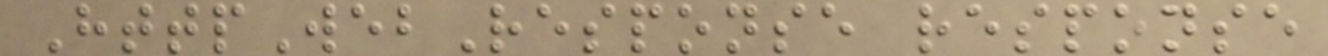HttpWebResponse response
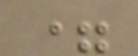=
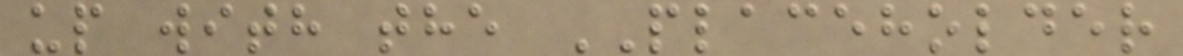up with the PLACEHOLDER
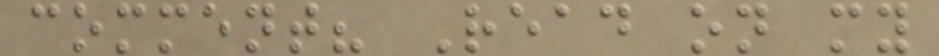comment? Read on my
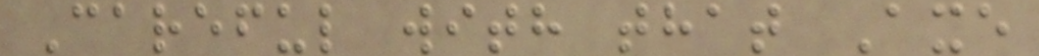Careful with that Axe
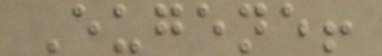Eugene!
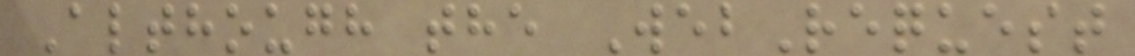Although the WebRequest
